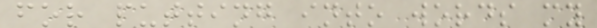for putting into words my
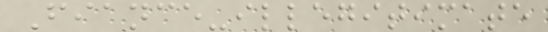Fiance-illegitimate
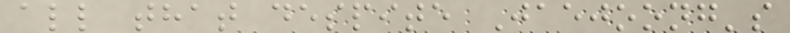all that despite Jaejoong's
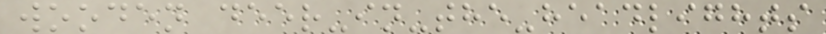wooden deer-in-the-headlights
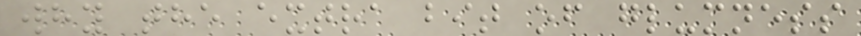why the extra bit of glumness
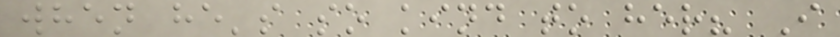when he's so kind to her? I
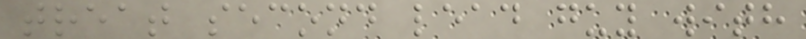treat second lead guy with
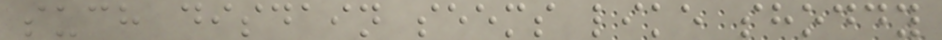such disdain seems like shoddy
